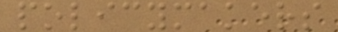policymakers
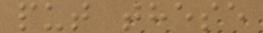put these
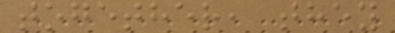together, they
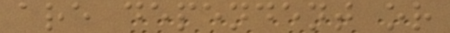are dependent or
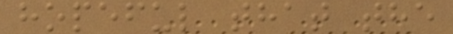hopeful that the
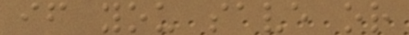if you save or
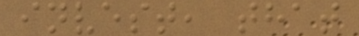invest, that
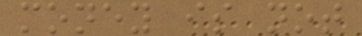money is not
